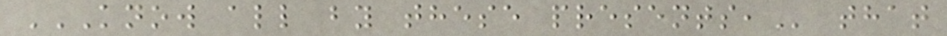KNOW ALL BY THESE PRESENTS, that
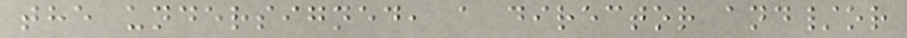the undersigned, a director and/or
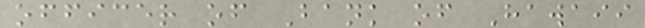officer of Bank of Hawaii
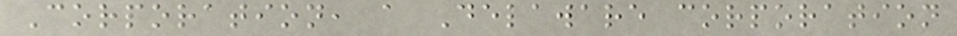Corporation, a Delaware corporation
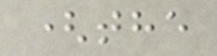(the
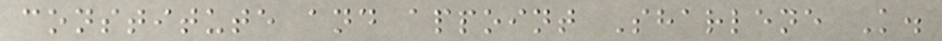constitute and appoint Sharlene K.
